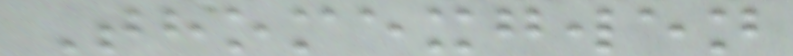Thomexgwen
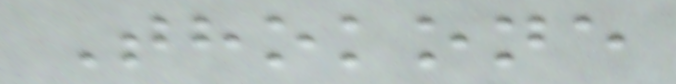Thokone
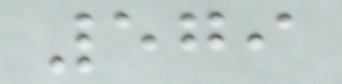579
